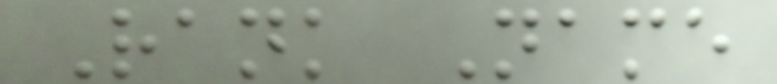Rank Name
